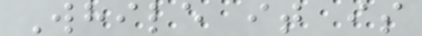While it is
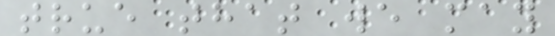true that we may
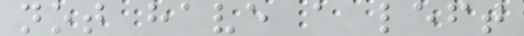not have a left
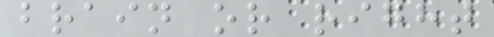brain or right
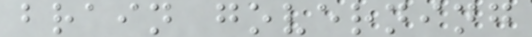brain governing
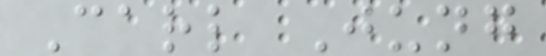Carl Jung
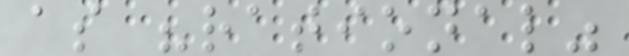as "rational"
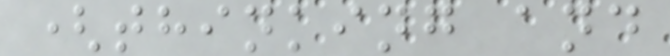(thinking and
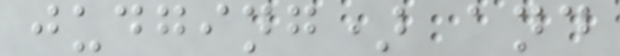judging) and
